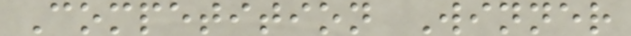Competition Winner
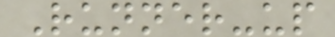Runner-up
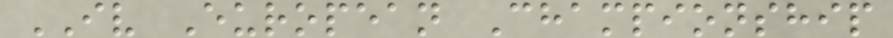IV European Championship
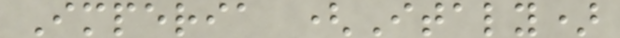Imperia (Italy)
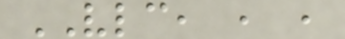VLC, , ,
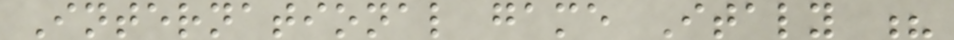International game Italy ?
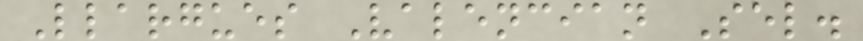Llargues Valencian Sel.
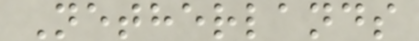Netherlands
